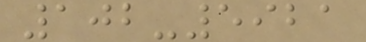102-5921
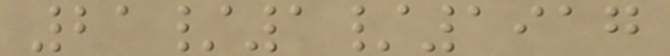21/1/1917
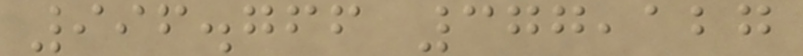996.766 377,127
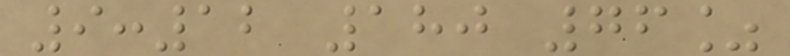9:12 180 76%
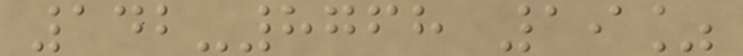142-8768 19%
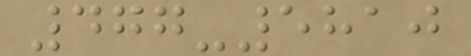477-5810
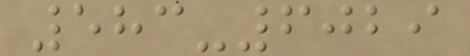583-6029
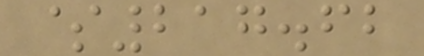$217.62
